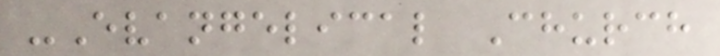-Evangelical Church
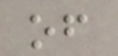of
